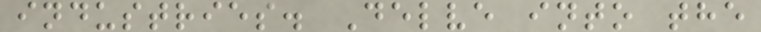industries. Delve into the
